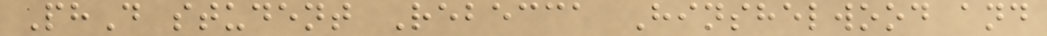PhD student Rebecca Hinshelwood and
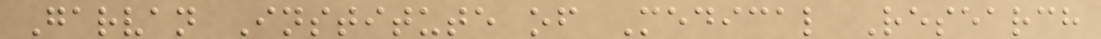Garvan Institute of Medical Research
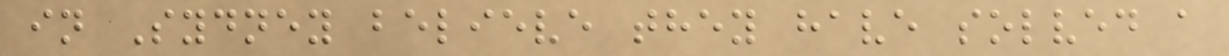in Sydney believe they have solved a
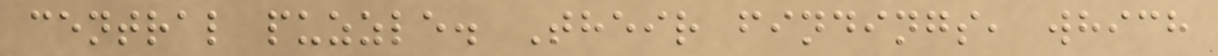central puzzle. Their findings, which
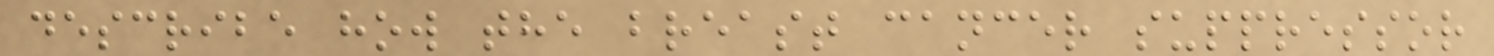describe how the breast cancer suppressor
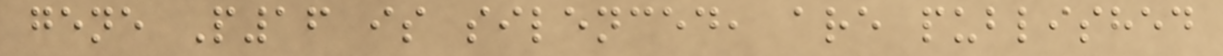gene P16 is silenced, are published
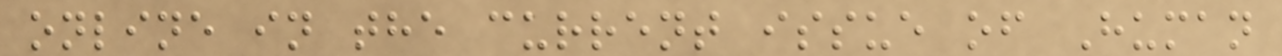online in the current issue of Human
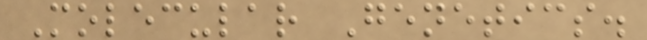Molecular Genetics.
